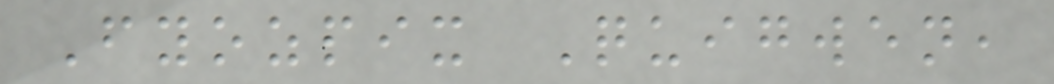Fyozpix Quigwen,
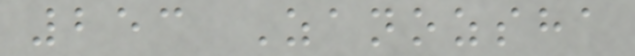253 Zanozsha
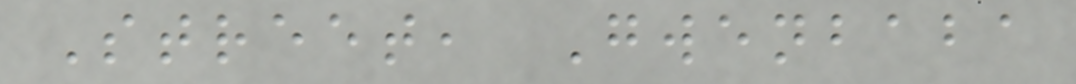Street, Gwenbaba
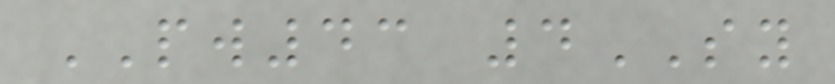PW43 4SY
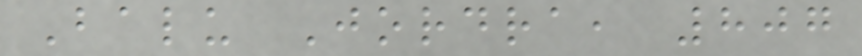Balu Jordra, 807
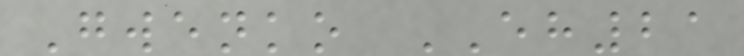Gwenko EH21
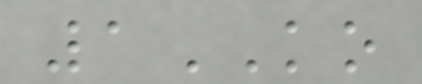1KO
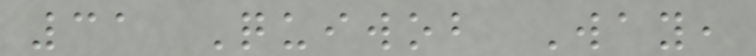31 Quiwob Way,
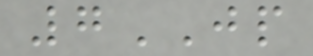7JP
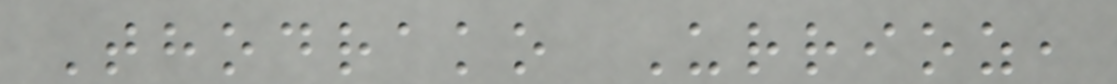Thodrako Urrioz,
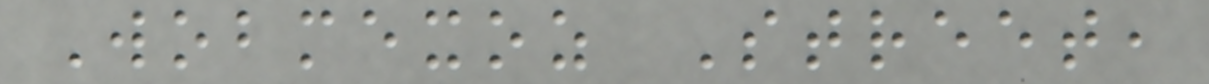Wobmexoz Street,
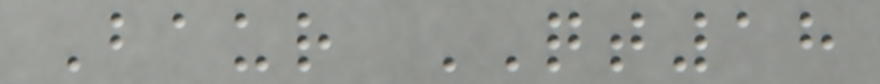Baur QT18
